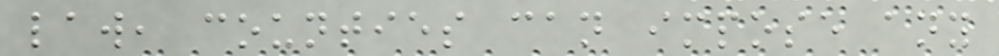law, counties can impose any
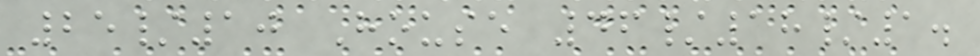25/10 House 46/18/1.
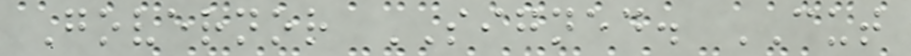Governor SIGNED. CUT
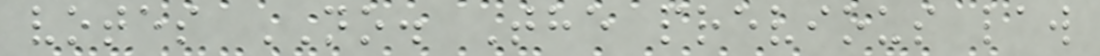votes NO. The previous law
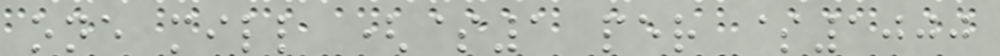one mill ($1 per $1000
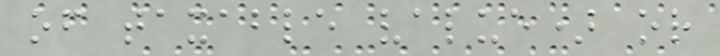of taxable value) or
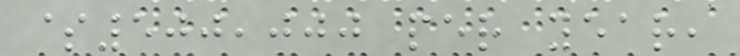$500,000 per year,
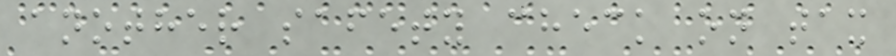another safety check on tax
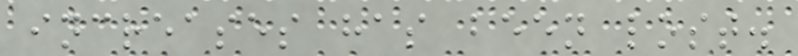increases has been lost.
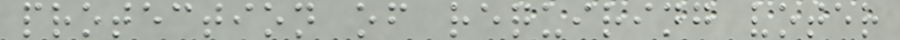protection of requiring voter
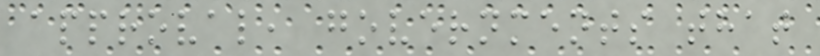approval, governments that
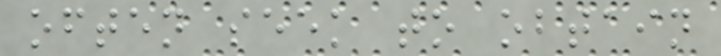often seek to obtain
